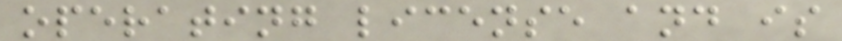operating license and is
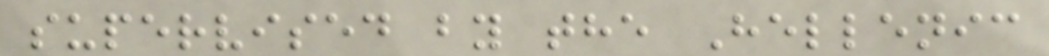supervised by the Hellenic
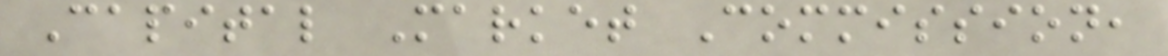Capital Market Commission,
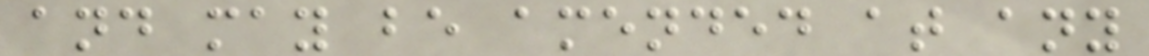and may be amended at any
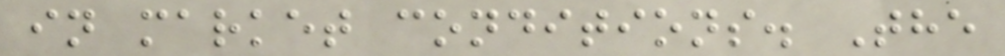in market conditions. The
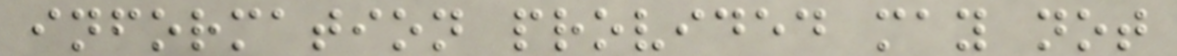information provided may not
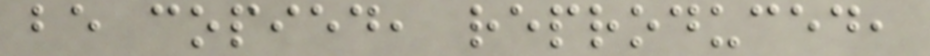be copied, reproduced,
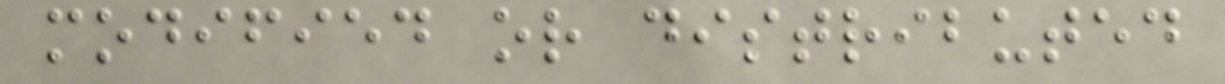modified or distributed
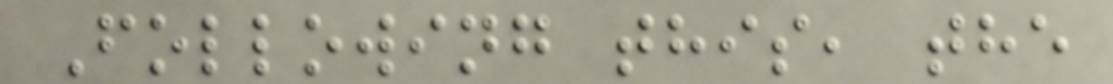Following this, the
